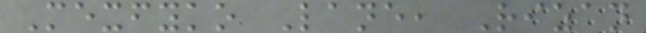Mexfyko Lane, Rizan
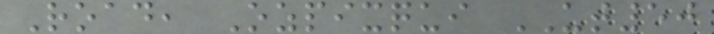Road, Ozpixqui UT50
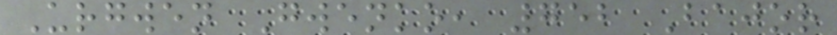Urgwen Gwenko, 752 Bajor
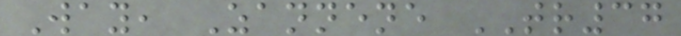Way, Zannene TR37
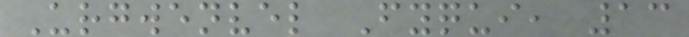Urgwenvel Fyqui, 13
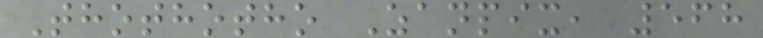Thothotho Zanpix, 568
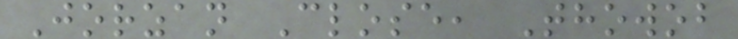Jorzan Close, Thowob
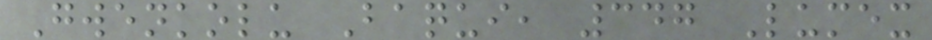Gwenkolu Baqui, 347 Lumex
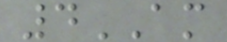4AM
